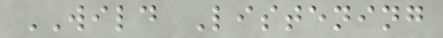WILD Listening
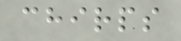chirps
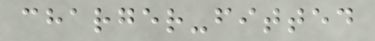charger-fitted
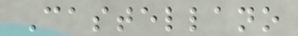Castellano
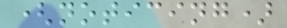(noticing)
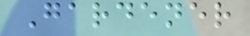Gardener
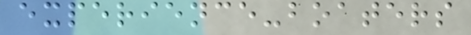experience-boaters
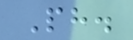Ph.
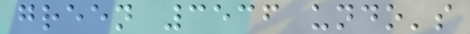green 3536 undo's
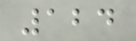124
